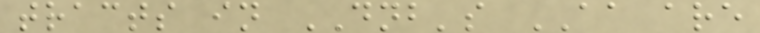tracts in DNB's AA are
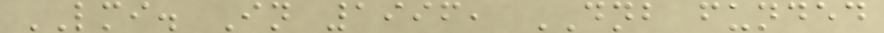LMI. In 1996, DNB funded
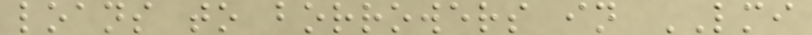loans to borrowers in LMI
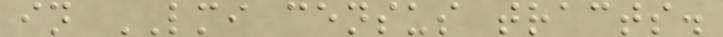in LMI census tracts.
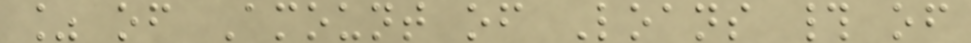% of Amount of Loans # of
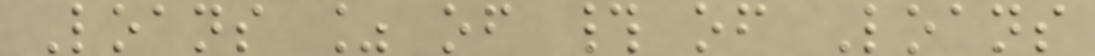Loans % of # of Loans
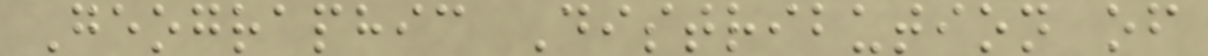Geographic Distribution of
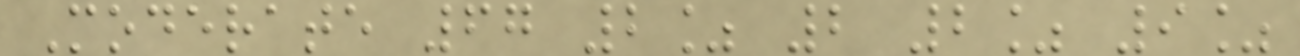Moderate 67 2% 2 2% 9%
